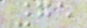75
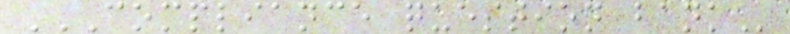COMPLIANCE QUESTION BANK
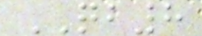QB8
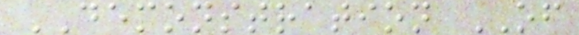DEMONSTRATION OF
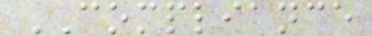COMPLIANCE
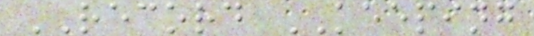RECORD KEEPING
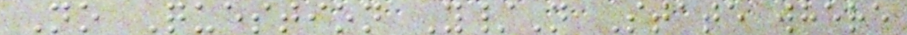No Question Y/N State where
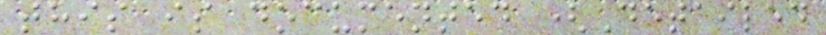this is documented (Detailed
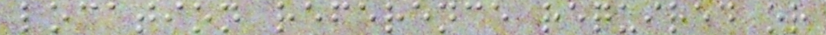location reference required or
